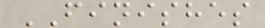FINISHES
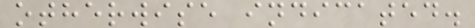otherwise indicated.
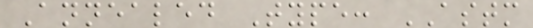Annealed Type: ASTM
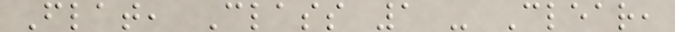Flat, Class 1 - Clear,
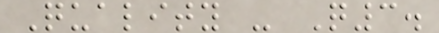Quality - Q3.
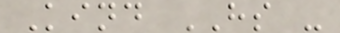Kind HS -
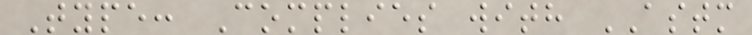Type: Complies with ASTM
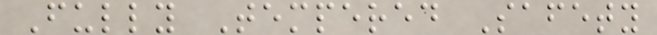Fully Tempered Safety
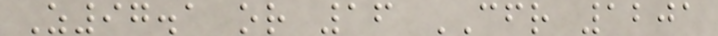Z97.1 or 16 CFR 1201
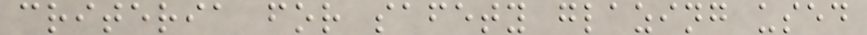criteria for safety glazing used
